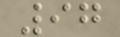97
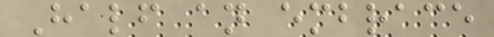Half an embrace
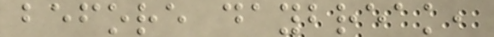before daybreak,
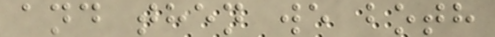and then we both
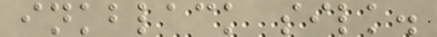inkblack silk.
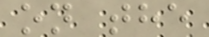on the
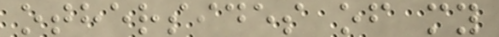othersides of my
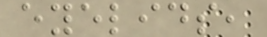eyelids,
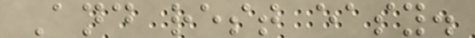And rest easy.
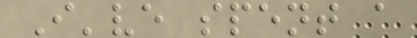I've spent a
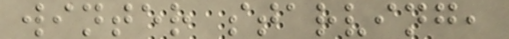winter starving,
